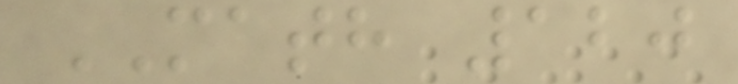MATH 120
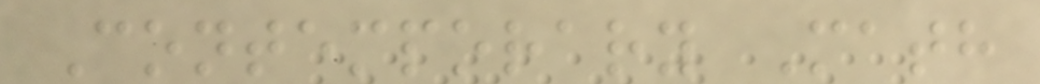Contemporary Math
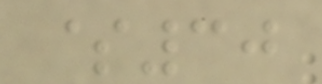$30
